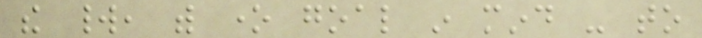the world, with one goal in mind - to
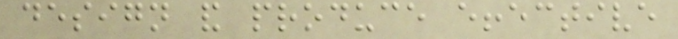design and produce effective
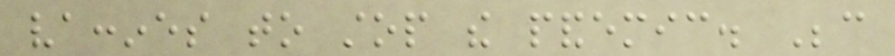vaccines to stop the pandemic. Because
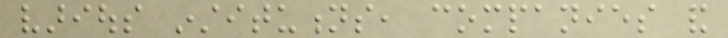various institutions, companies and
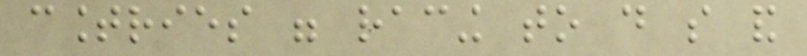countries were racing to do so and
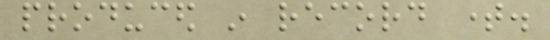produced in record time.
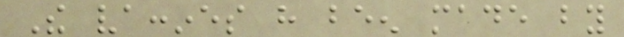The vaccines have been made by
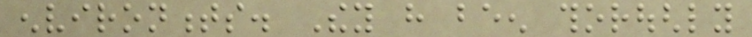environments. They have been thoroughly
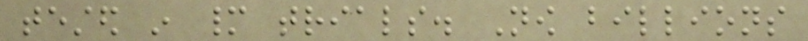tested in many trials. Now billions
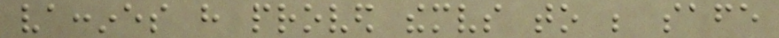vaccines have proved themselves to be safe
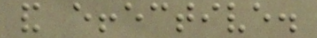and effective.
